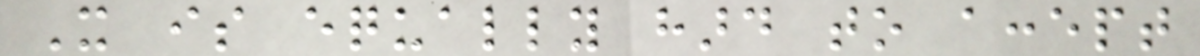It is equally hard to accept
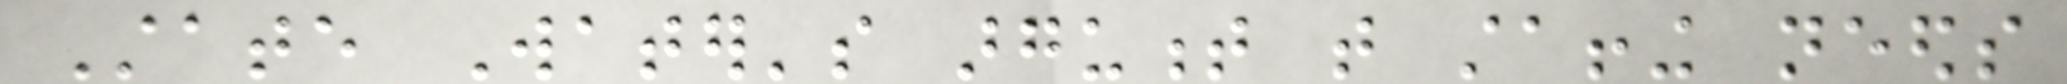State Water's argument that staffing needs
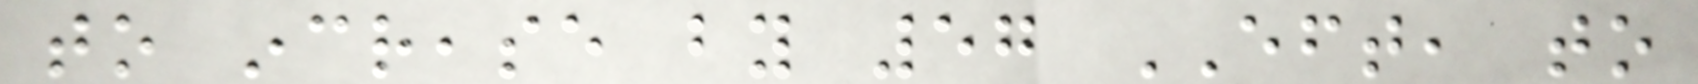to increase by 57 EFT, to
